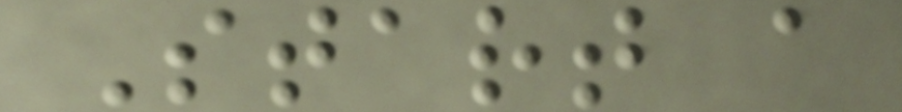Start a
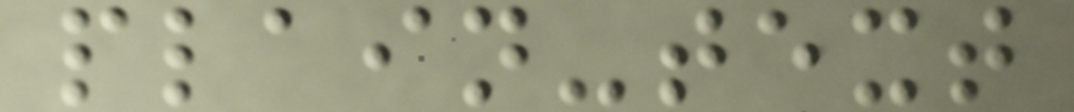plain-text
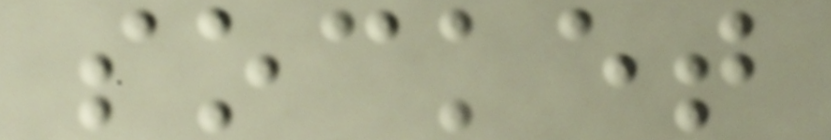socket
